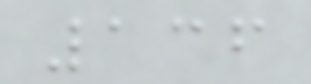136
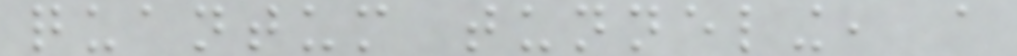quantum tunneling, a
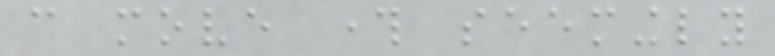can move through seemingly
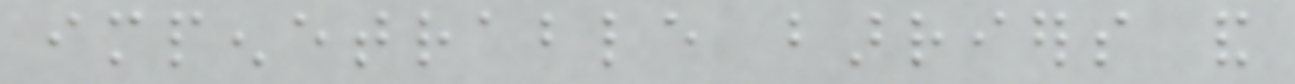impenetrable barriers and
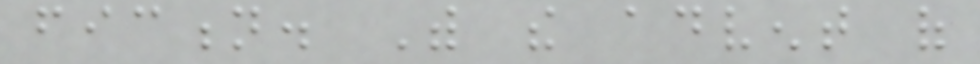fiction. With the advent of
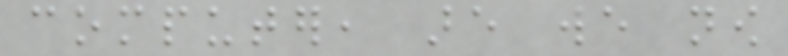computer, are we now
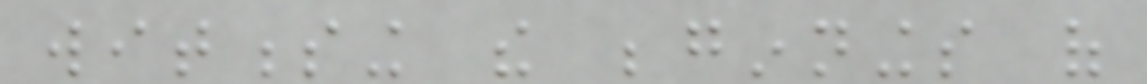witnessing the beginnings of
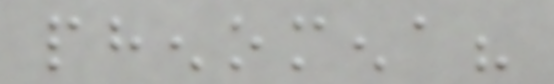phenomena?
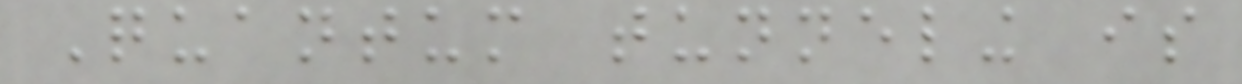Quantum tunneling is
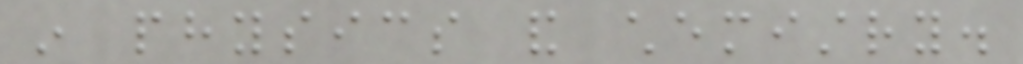in physics and chemistry.
